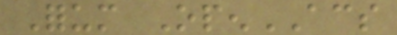Forum OpenACS
